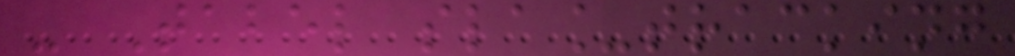- Tabel sla_tracking
